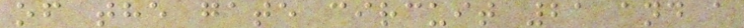of the gate circuit 21 and a
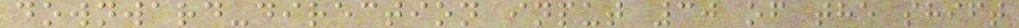downward-direction input 30 of the shift
